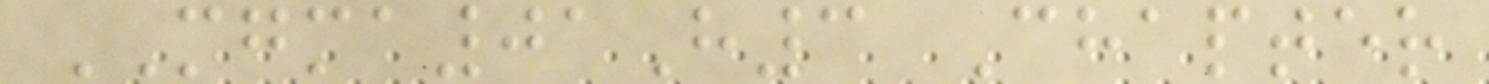MGMA01H3 Chapter
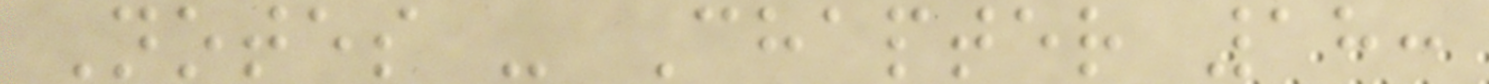Notes - Chapter 18:
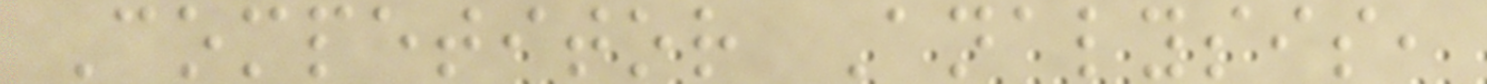Competitor Analysis,
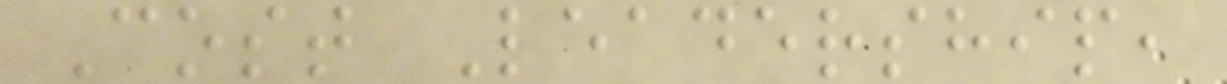Cost Leadership,
